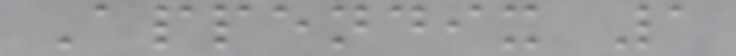Appendix 1
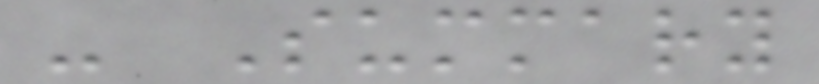- Summary
